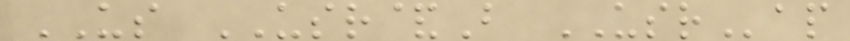US USR&B USRap
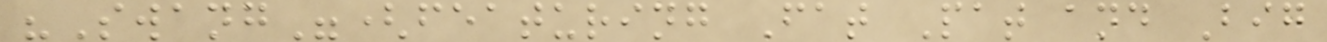"Swang"(featuring Fat Pat and Big
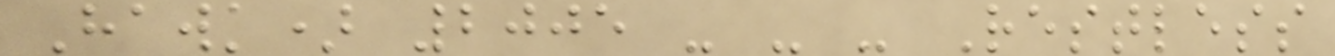Hawk) 2005 - - - Restless
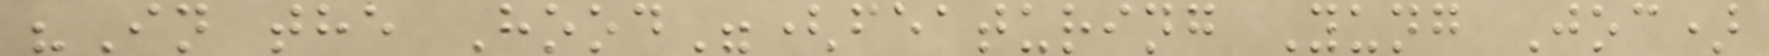"In the Hood"(featuring Yung Joc)
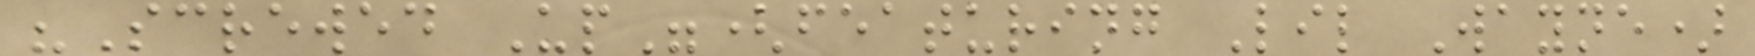"Screwed Up"(featuring Lil Wayne)
